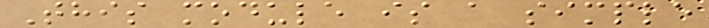This module is a simple
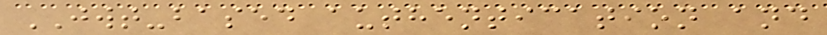JWT-based authentication and
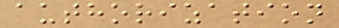authorization
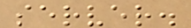server.
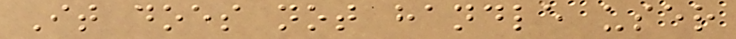It does not handle user
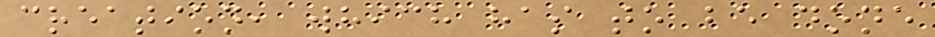creation, which has to be done
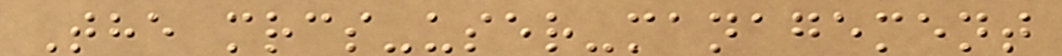The mrcs-user-management
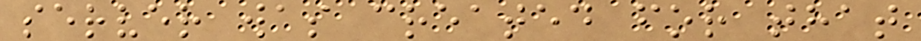server was created for that
